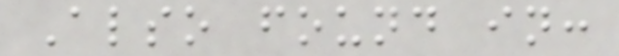Also found in:
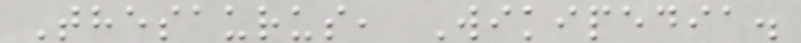Thesaurus, Wikipedia.
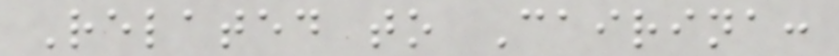Related to Cairina:
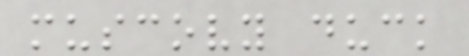muscovy duck
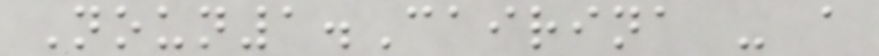Noun1.Cairina - a
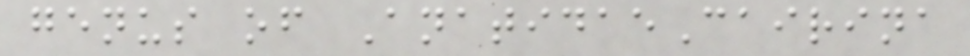genus of AnatidaeCairina
